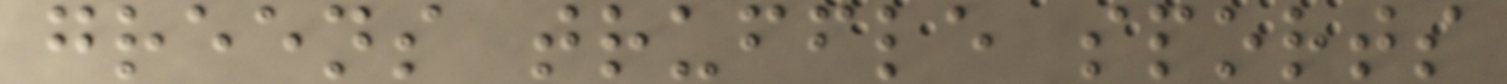greens truffle sports
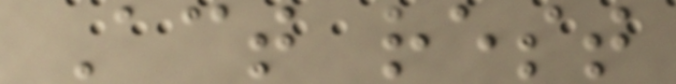Act rest
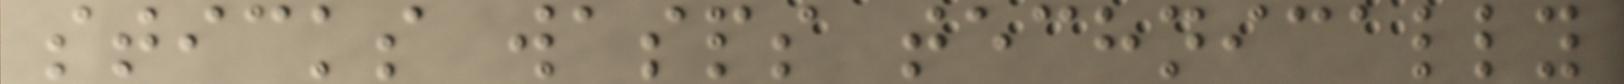sticks wasps technically
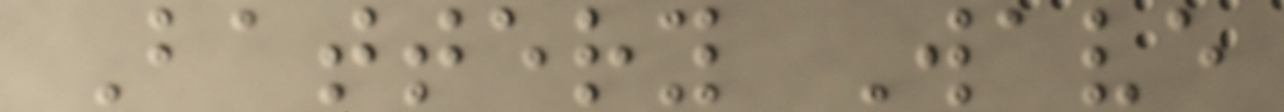Battery Wave
